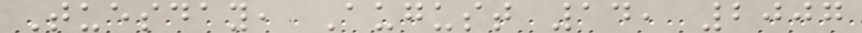Tuesday, August 14, 2007
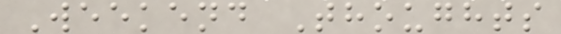Weekend Thoughts
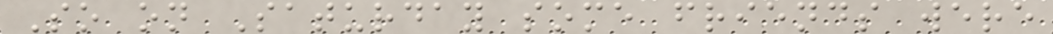So on Saturday some friends were
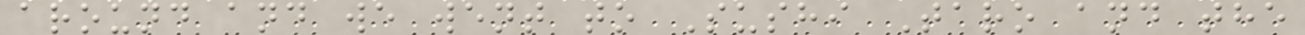around and we went to Sushi Taro and the
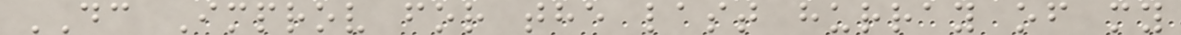DC Improv for the last hurray of my
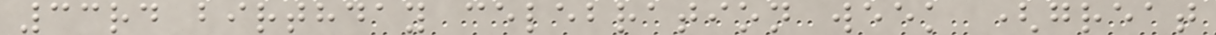33rd birthday celebration week (great
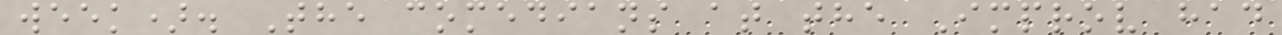week). The comedians at the Improv had
